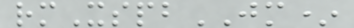rmXspbJM*
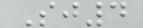Sj4
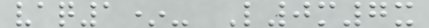vaq1*- L0m7x
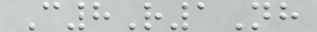C8R1Nh
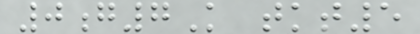0g7K tkt5
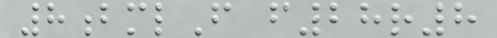8bmlF f28r8
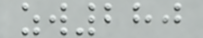zw280
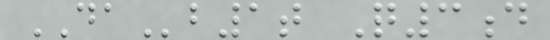DAb1t Q3d
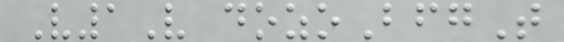V1V dozoBfgT
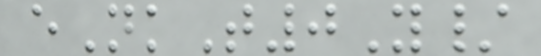eNkT0Y/
